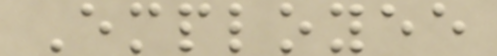Employee
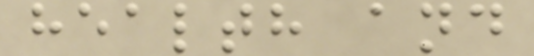health and
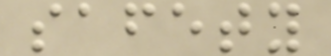safety
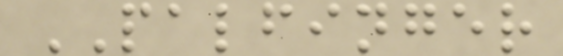PALFINGER
